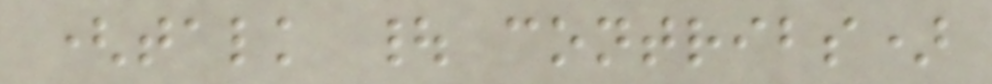(talk | contribs)
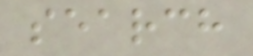search
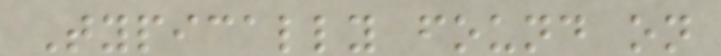Typically found on
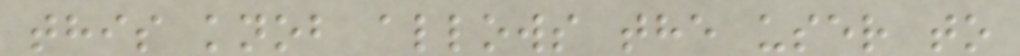this knob allows the user to
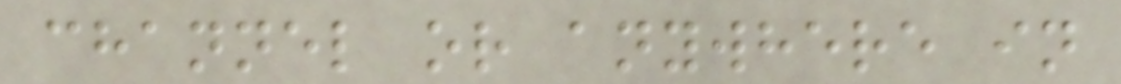channel or anywhere in
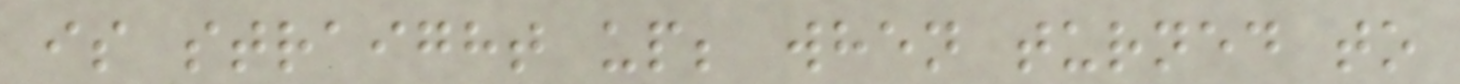is straight up; when turned to
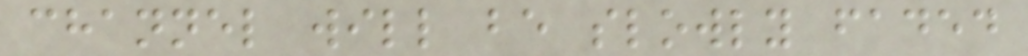channel will be slowly faded
